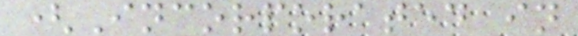(Incorporated in
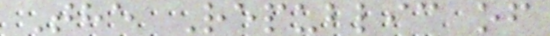The Republic of
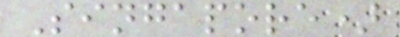Singapore)
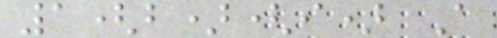1(b)(i) A
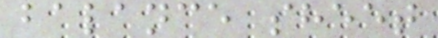balance sheet
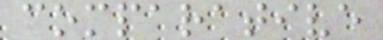comparative
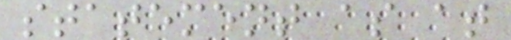statement as at
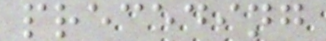preceding
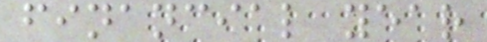financial year
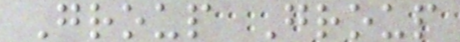Group Group
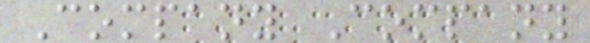Company Company
